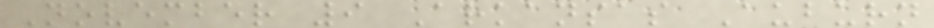November 9 Arkansas Auburn
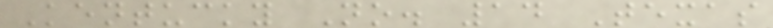Kentucky No. 14 Texas
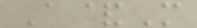A&M
